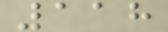118
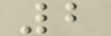2
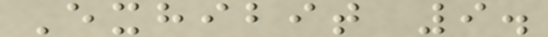Exhibit 9.
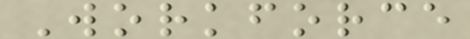Workforce
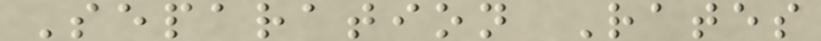Separation Rates
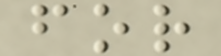for
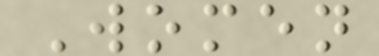Women
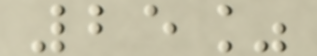25%
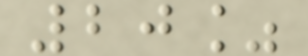20%
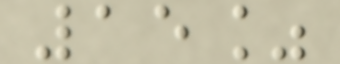15%
